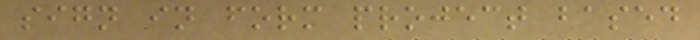sign in form project based
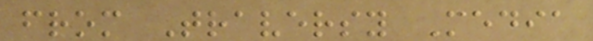from Traversy Media
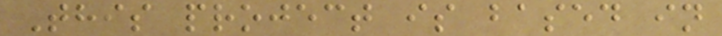This project is based in
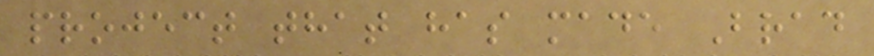project that has made Brad
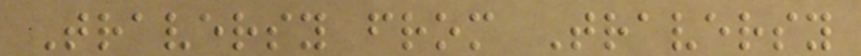Traversy from Traversy
